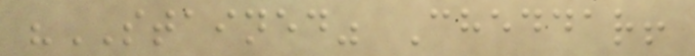"STAINED" Cheddar!
